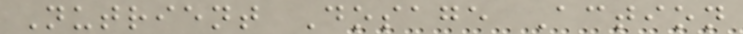Nutrient Dosage Action
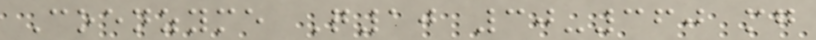Coenzyme Q10 30-360 mg
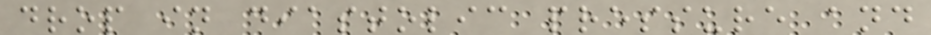drop in diastolic pressure and
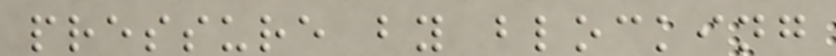pressure by blocking
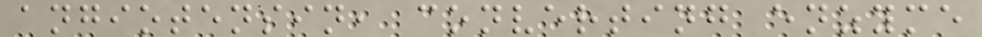angiotensin, converting enzyme
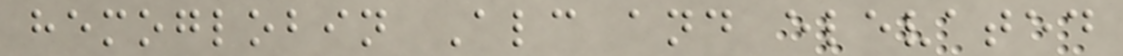hemoglobin Alc and elevated
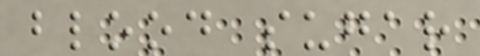blood sugar
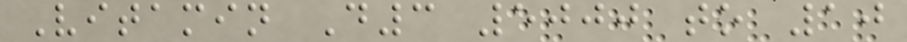Vitamin D3 5000 to 10
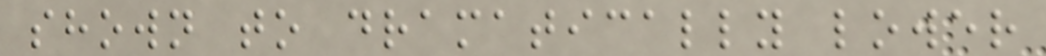shown to dramatically lower
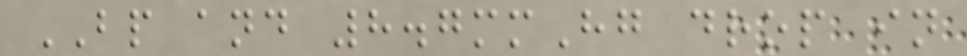BP and 8.7mmHg drop in
